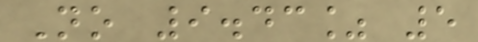No 9.43% 5
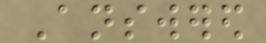Answered
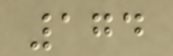174
